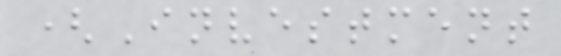(Investment
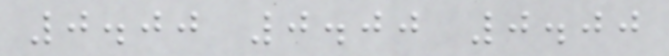0.00 0.00 0.00
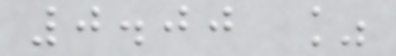0.00 %
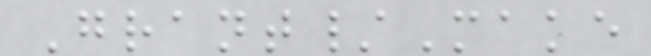Grant/Make
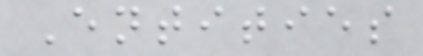Entities
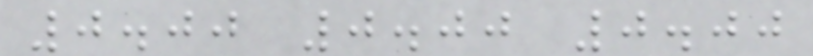0.00 0.00 0.00
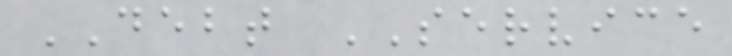DEBT SERVICE
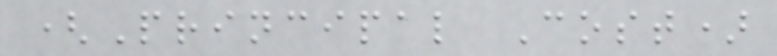(Principal Cost)
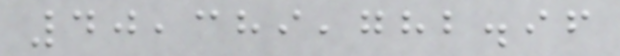40,389,782.96
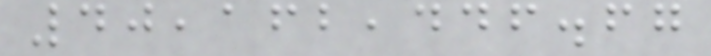40,162,446.67
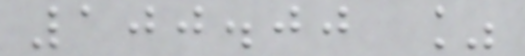100.00 %
